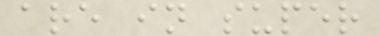are in super
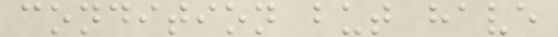condition but have
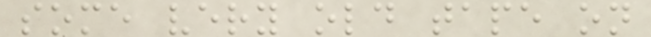some very old tape on
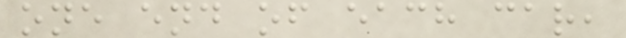one end of each car,
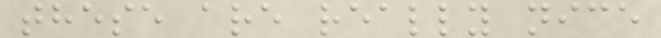these are really nice
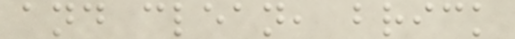and clean, brick
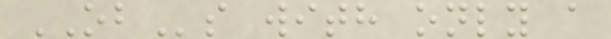OBs with only a
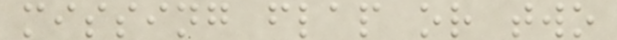missing flap or two
